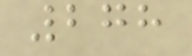278
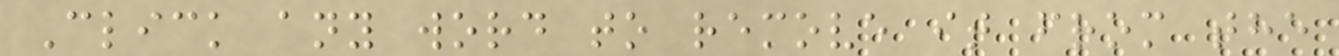Click any word to remove it from the
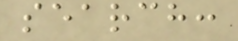search:
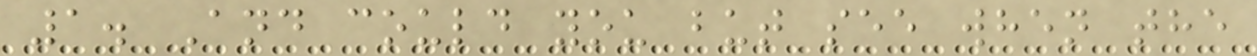1. And could you but see when the
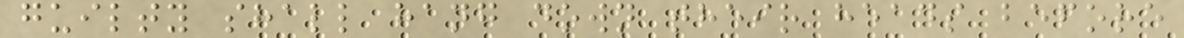guilty shall hang down their heads before
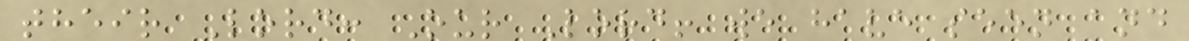their Lord: Our Lord! we have seen and
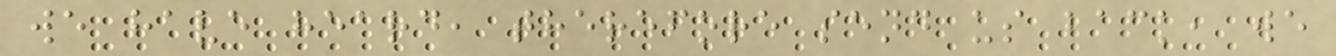we have heard, therefore send us back, we
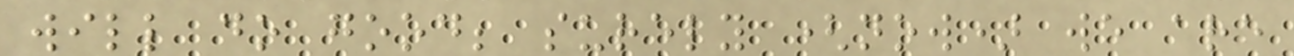will do good; surely (now) we are
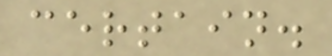certain.
